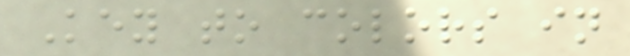Key to colors in
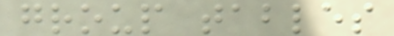group tables
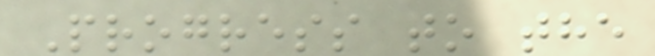Progress to the
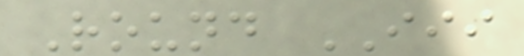Round III
